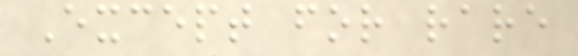Except for rare
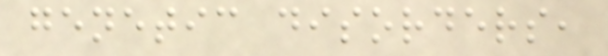genetic disorders,
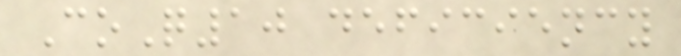CoQ10 deficiency
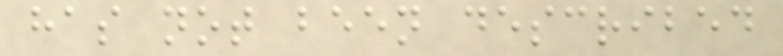has not been described
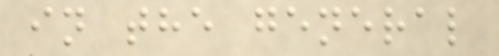in the general
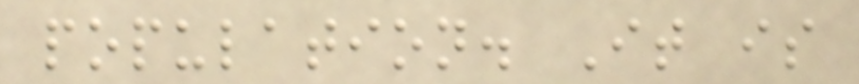population. It is
